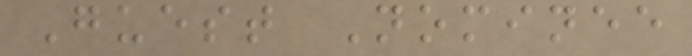Guest Nominee
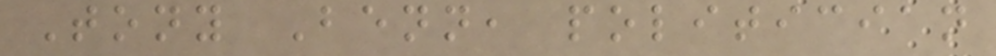Tony Benn, politician
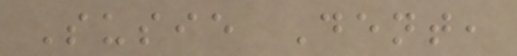Susie Dent,
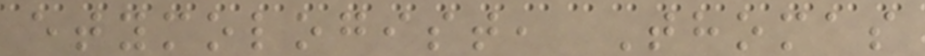etymologist, Thomas
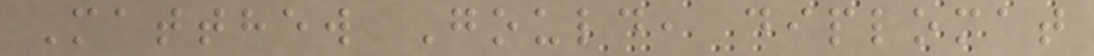Matthew Gould, diplomat
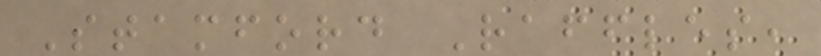Stamford Raffles,
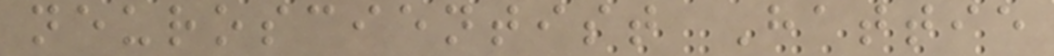neuroscientist Hattie
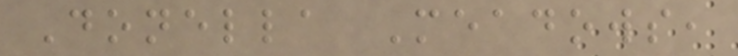Donella Meadows,
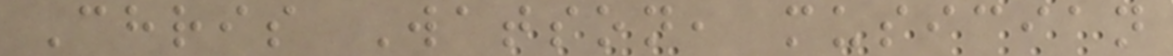Chris Watson, musician
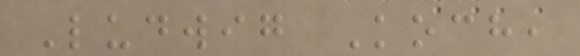Ludwig Koch,
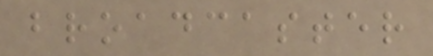broadcaster
